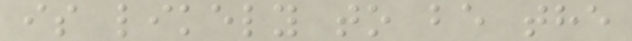is likely to be the
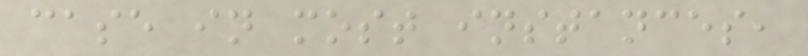case in most instances,
